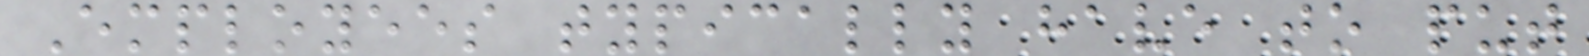Employees typically have to put
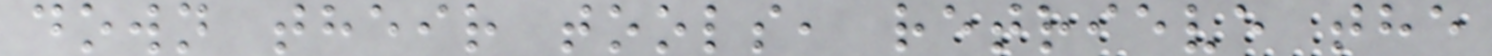down their tools, retrieve the
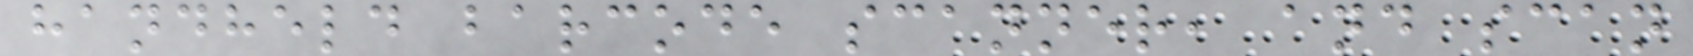handheld barcode scanner, and scan
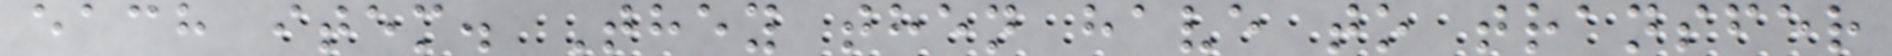each item. They then have to transfer
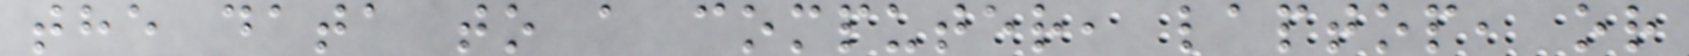the data to a computer, laptop, or
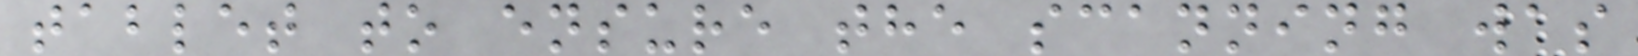tablet to ensure the scanning was
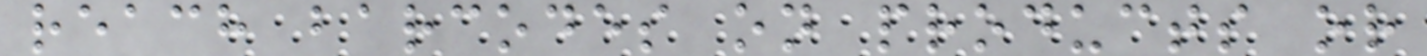reach barcodes on products or
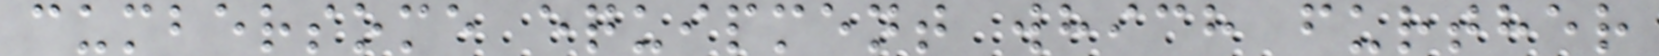cumbersome equipment which further
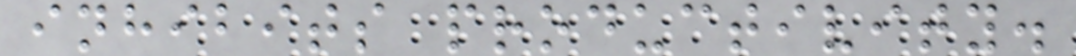inhibits productivity.
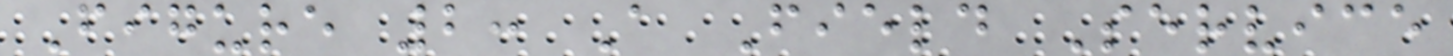Figure 2: A Field Service
